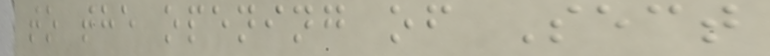to the opening of Sect
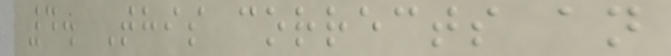4. This corrects an
